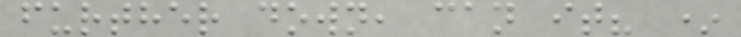further down, can it? *
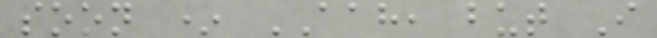soon * AAH, but I
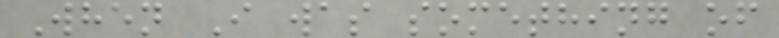When I was something of
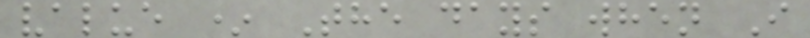value * The days when I
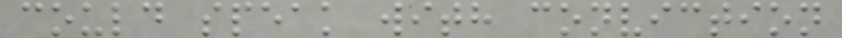could speak with conviction
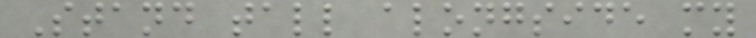Stand tall alongside my
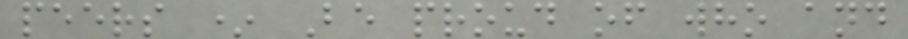peers * Be proud of who and
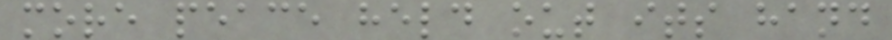more peace held out its hand
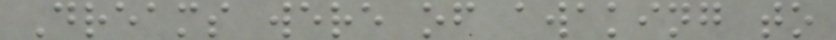Dreams were of awaking to
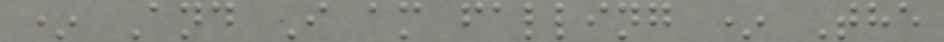* And I am falling * The
